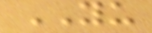YU
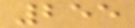255
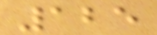125
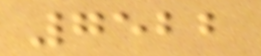7522
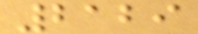2129
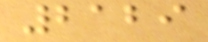2129
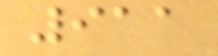911
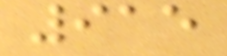915
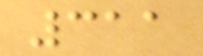311
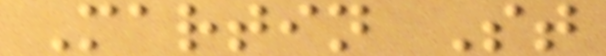Martin St
